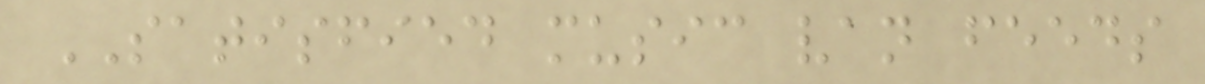SATISFIED music van feeds
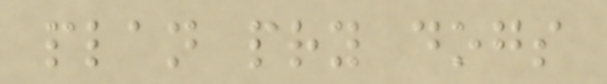plan pry dogs
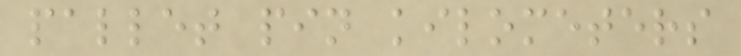pallet pin kilometers
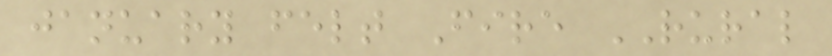january felt Fire RURAL
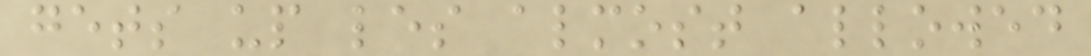gets up les almost allowed
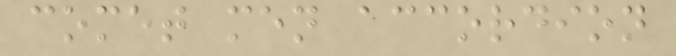comet men accordion
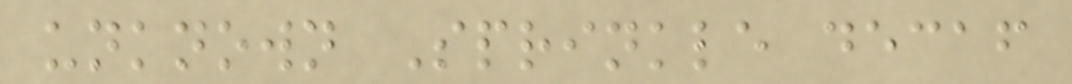unknown Sprinkle decaf
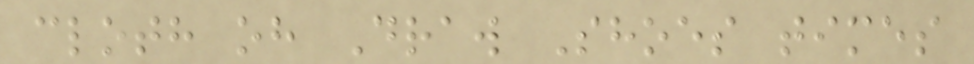cloth oh Draw Shoes times
